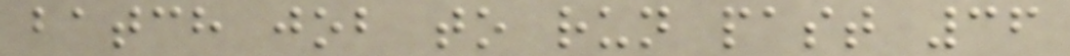batch job to run past 36
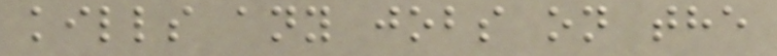kills any jobs on the
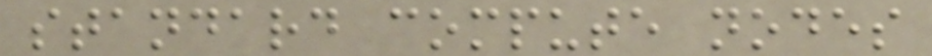standard compute nodes
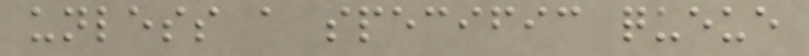unless a specific queue
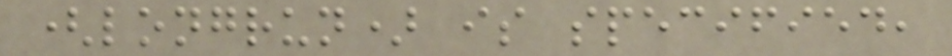(longrun) is specified,
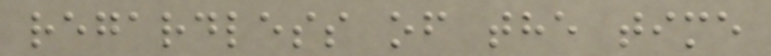regardless of the time
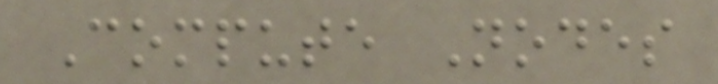Compute Nodes
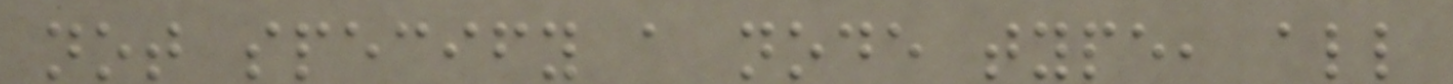not specify a node type, all
